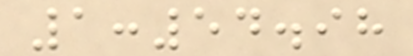1:54.98
